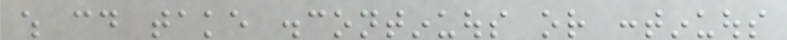which could take discontinuous or continuous
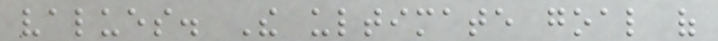values. The ultimate goal of
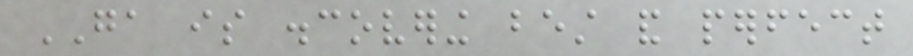GA is discovering best and perfect
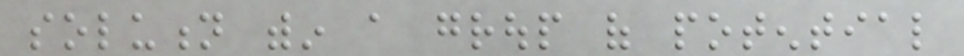solution within a group of potential
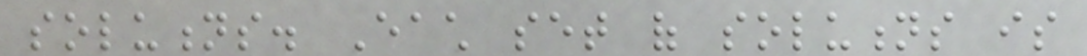solutions. Each set of solutions is
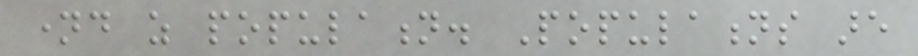named as population. Populations are
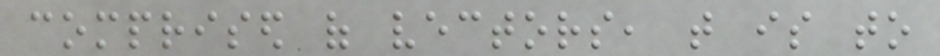comprised of vectors, that is to
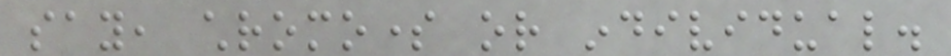say, chromosome or individual.
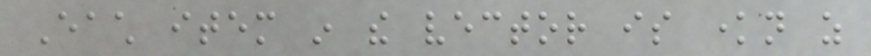Each item in the vector is known as
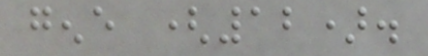gene (12).
